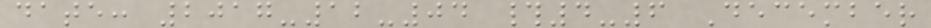date: 2017-12-04 #4-6 December
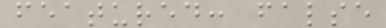featured: false
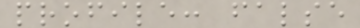profile: false
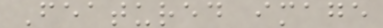Featured image
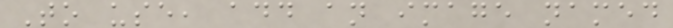To use, add an image named
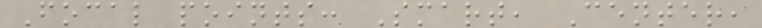Focal points: Smart, Center,
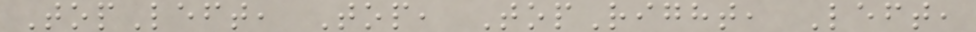TopLeft, Top, TopRight, Left,
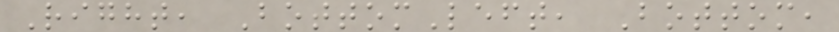Right, BottomLeft, Bottom,
